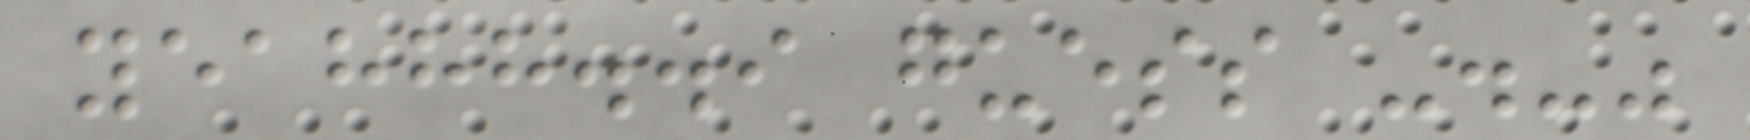yeahhh..i guess -.-"
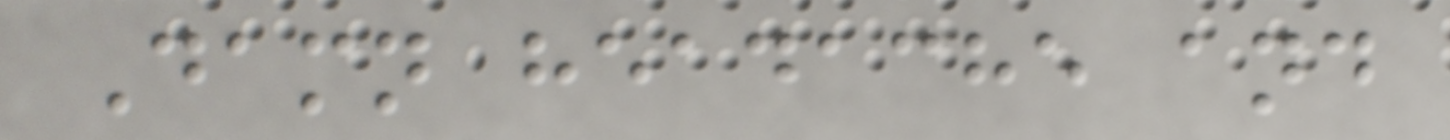Damn headache and
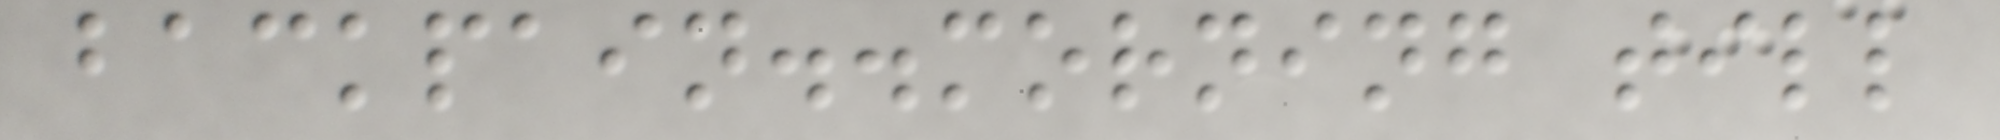backpain..morning till
